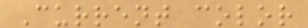Current color
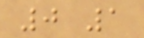0 1
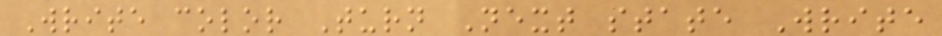Write color Turn Next state Write
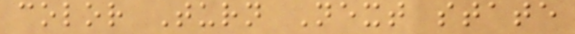color Turn Next state
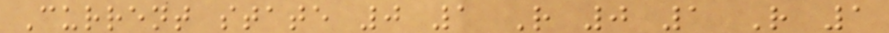Current state 0 1 R 0 1 R 1
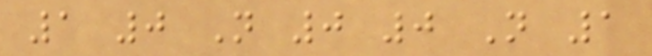1 0 N 0 0 N 1
